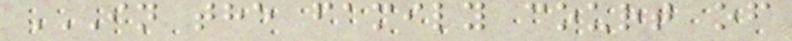IN THE FAMILY COURT OF
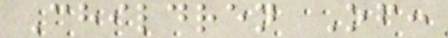Children Of:
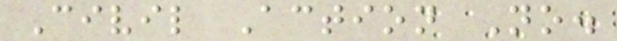Civil Action No.
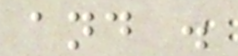and .
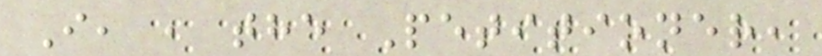I, , the Petitioner,
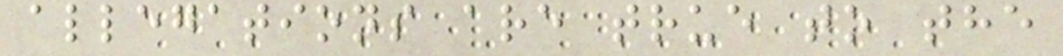allegations are true to the
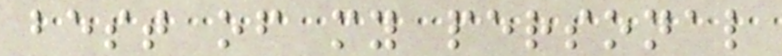best of my personal
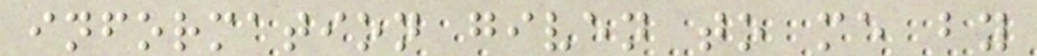information given to me by
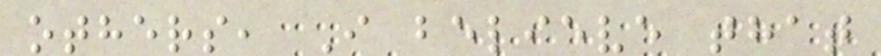others, I believe that
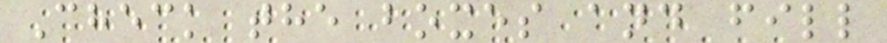Check the boxes and fill
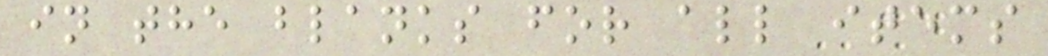in the blanks for all items
